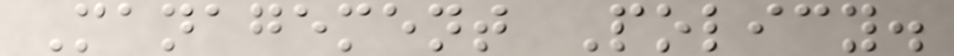Management Policy.
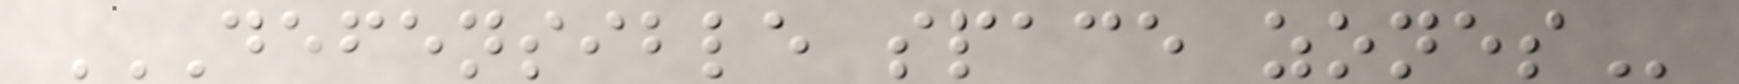DEFENSIBLE SPACE ZONES
